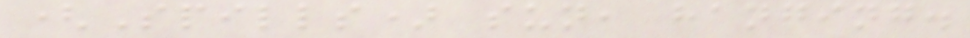(Spills) sun, hanging.
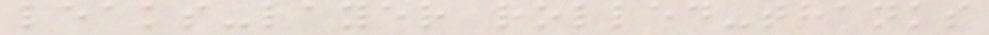leaks-layer rolled-thanks
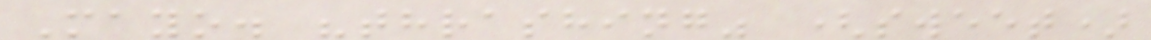Mayo. "thrashing" (sweet)
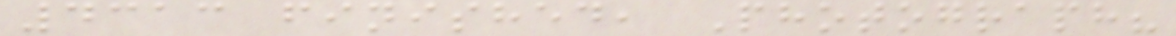4313 finished, Photograph?
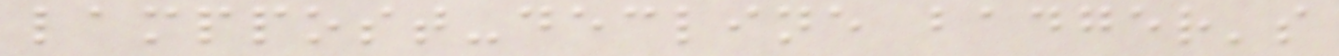lamppost-decline badger's
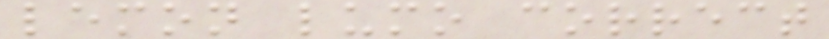lemon lumo correct
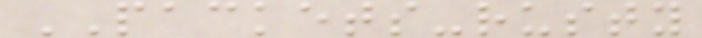PACKETS-rusty
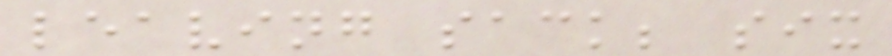leaving sack; six
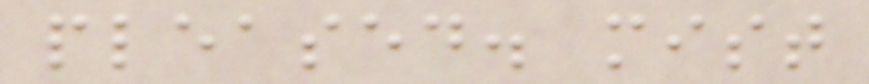pleased. mist
